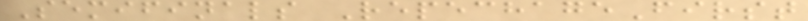Semifinals RepechageFirst
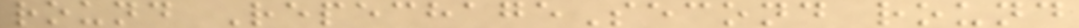round RepechageSecond round
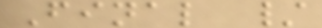Final /
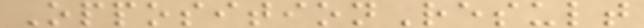OppositionResult
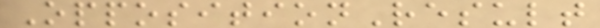OppositionResult
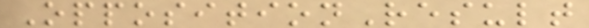OppositionResult
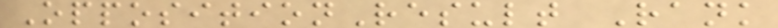OppositionResult Rank
